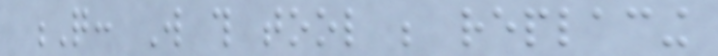Q: Will this tool be replacing
